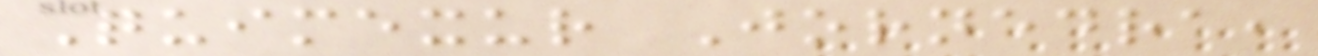Quimexur Jornedra,
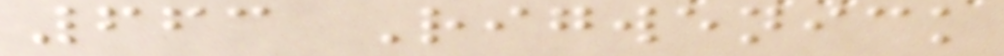663 Rigwenick
